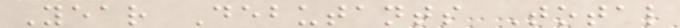Year Debutants Total
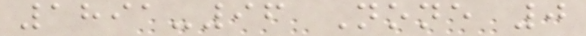1891-96 None 0
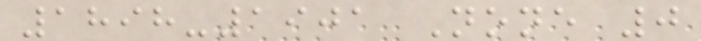1898-1901 None 0
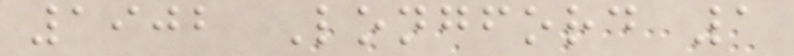1902 Longford 1
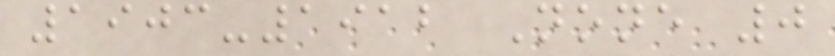1903-1912 None 0
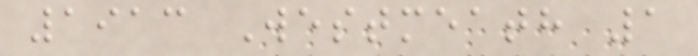1913 Westmeath 1
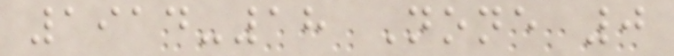1914-18 None 0
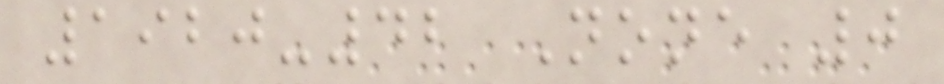1920-42 None 0
